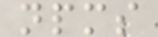npms
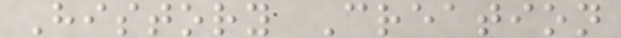History Creation
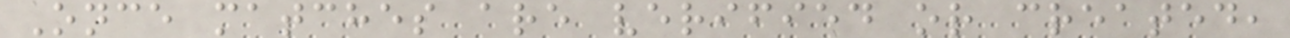Once matches are verified or created,
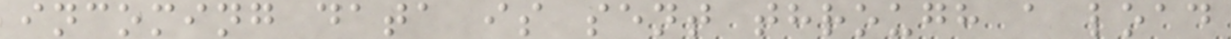incoming data is sent through a load
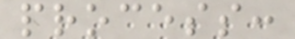process:
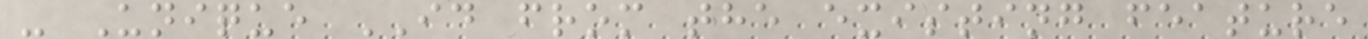- Unique ID from the existing feature
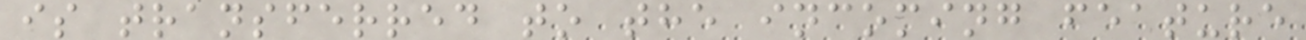is transferred to the incoming feature
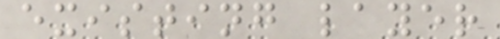existing layer
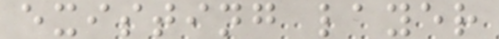existing layer
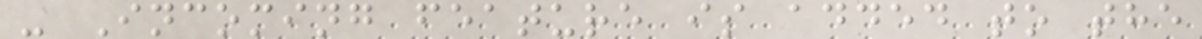- Incoming feature is added to the
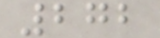272
